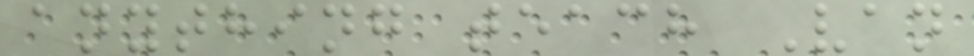anything teach Van
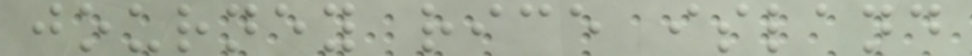journey rice island
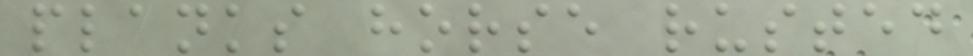planks horse rusted
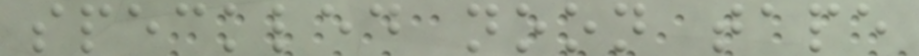speckled noon tape
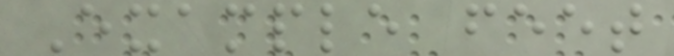Example feet
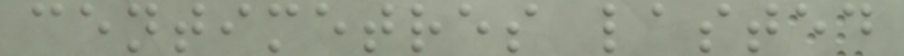centimetres lasted
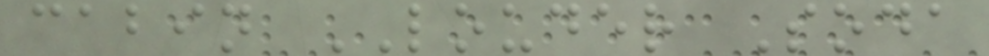cabin LOUDER Soda
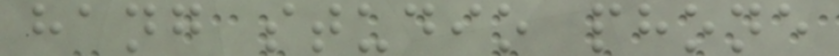hang studio phone
